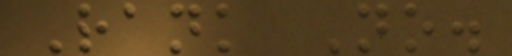Rank No.
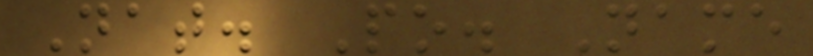Nat. Po. Name
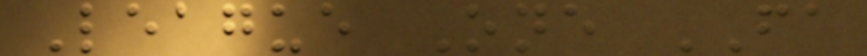League One FA
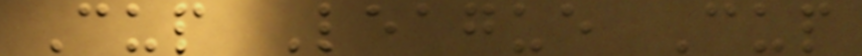Cup League Cup
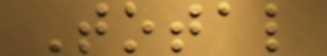Total
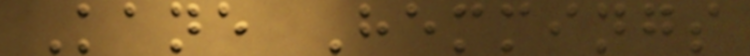Kane Hemmings
